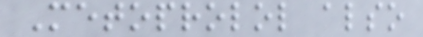Metoprolol also
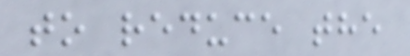to reduce the
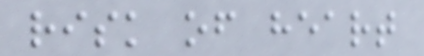risk of heart
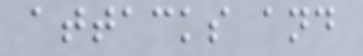attacks and
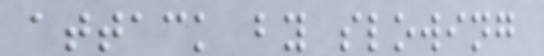attack by slowing
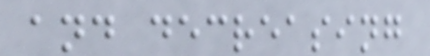and decreasing
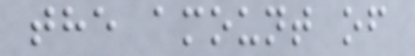the amount of
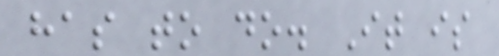has to do. It is
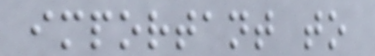important to
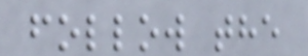follow the
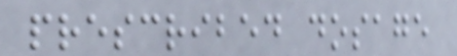prescribed dosage
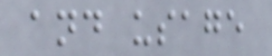and usage
